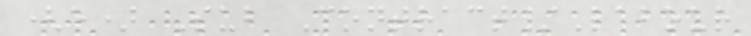(e) Sub Contract/Labour
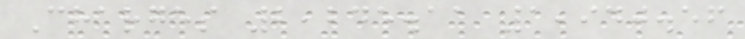Charges 2,245.11 1,940.56
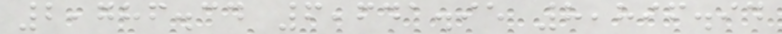2,786.34 6,641.95 8,896.94
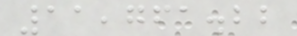11,761.22
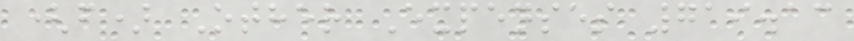(f) Other Expenses 719.13
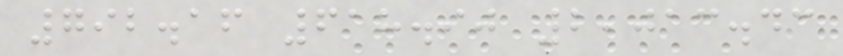792.16 618.90 2,013.43
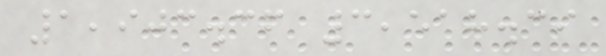1,903.36 3,518.39
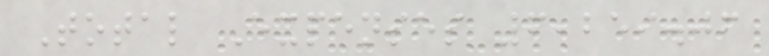Total Expenses 6,259.06
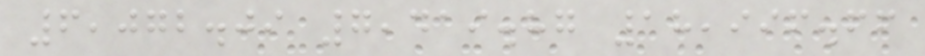6,072.09 7,419.87 18,996.66
